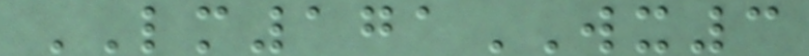LM171WX3
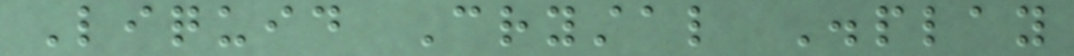Liquid Crystal Display
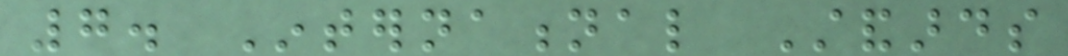7. International Standards
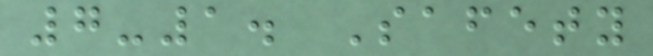7-1. Safety
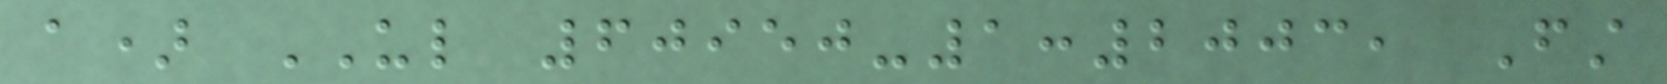a) UL 60950-1:2003, First
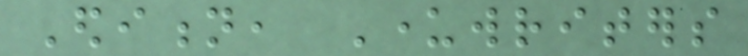Edition, Underwriters
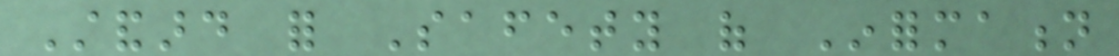Standard for Safety of Information
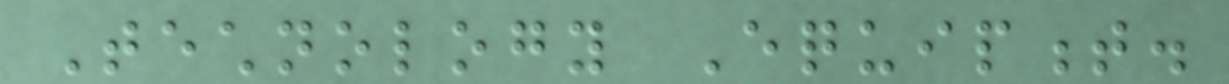Technology Equipment.
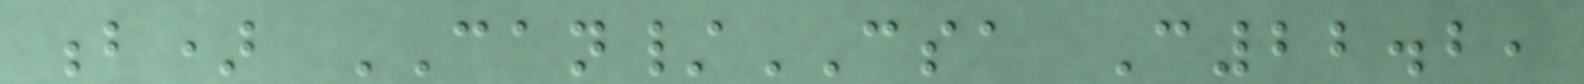b) CAN/CSA C22.2,
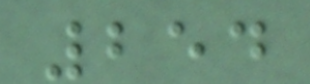254
